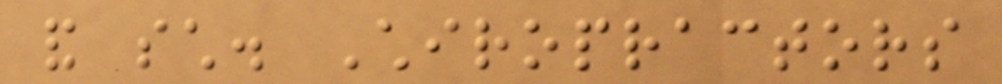and such. Chiropractors
